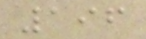196
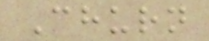Churn
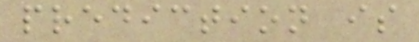prediction is
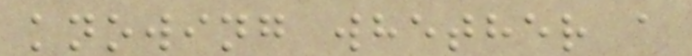knowing whether a
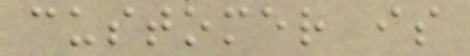customer is
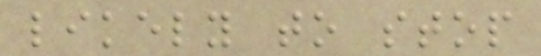likely to stop
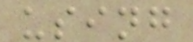using
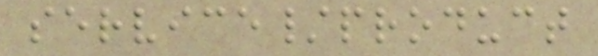service/product
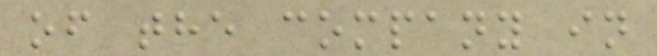of the company in
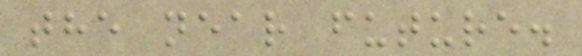the near future.
